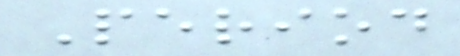Period
